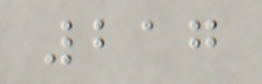217
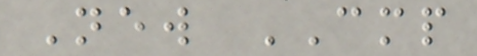New CMP
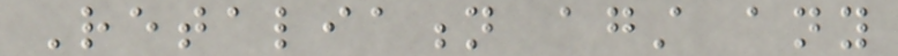Retaliation against any
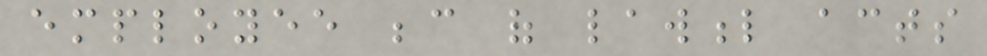employee because of lawful acts
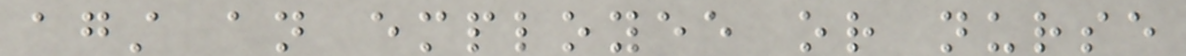against an employee or nurse
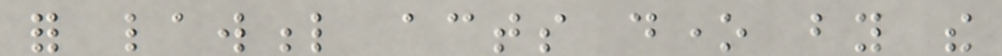for lawful acts done by the
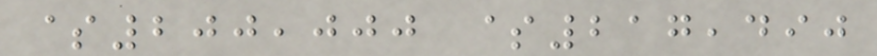$200,000 $217,490
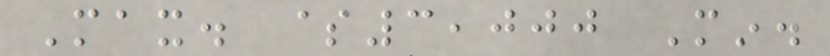Max. $3,000 Min.
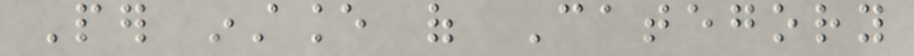Per instance of Category
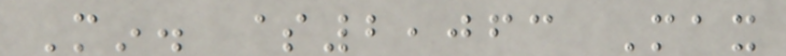Min. $2,063 Max
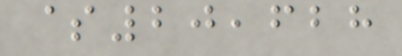$20,628
